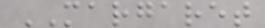MARGARET
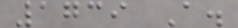1739 A.
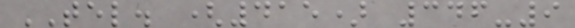TEL. (415) 346-9
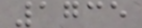1735
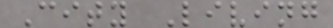City Living
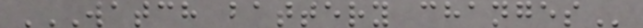WATCH BATTERY CHANGES
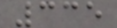335
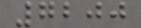7200
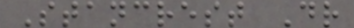Stancrest Dr
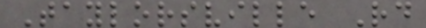Taylorsville Rd
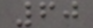60
